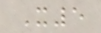X5
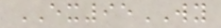EX95WY
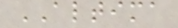ALTIMA
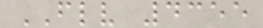FLV 4355
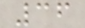36
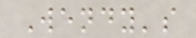Wendy's
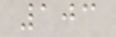103
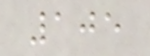105
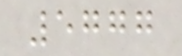5777
